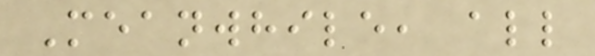Meanwhile, all
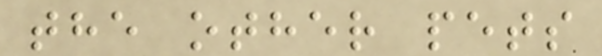the other pets
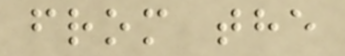from the
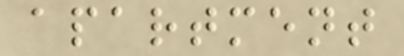apartment
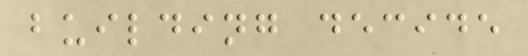building decide
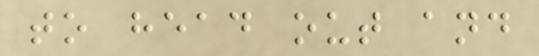to head out and
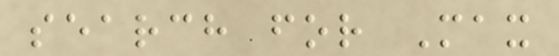search for Max
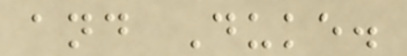and Duke.
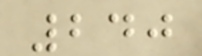240
